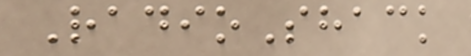RadioShack
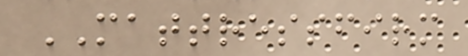MATTRESSFIRM
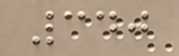340
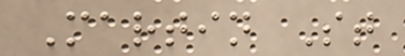Martin St
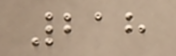218
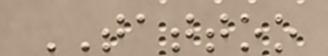TATTOO
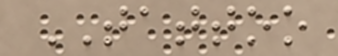TATTOO
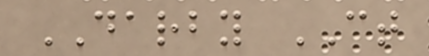DARBY CT
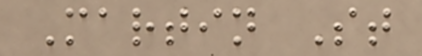Martin St
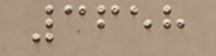3658
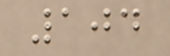104
